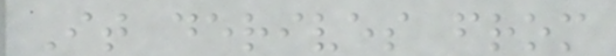It derives from
